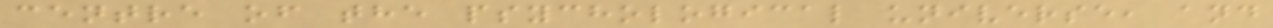centre of the psychological universe, and
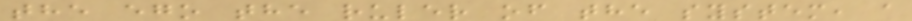the ego the ruler of the system, a
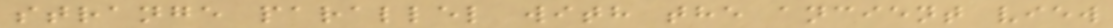strange parallel with the ancient view
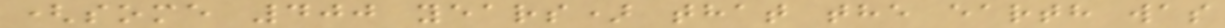(some 400 years) that the earth was
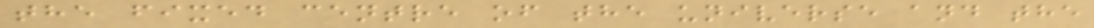the fixed centre of the universe and the
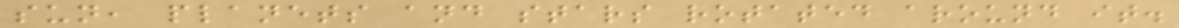sun, planets and stars rotated around it.
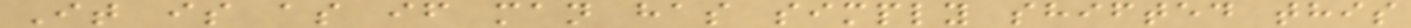It is as if man has simply shifted this
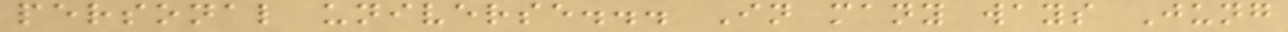personal universe... In many ways Jung
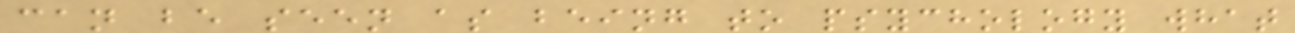can be seen as being to psychology what
